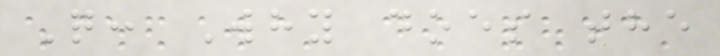Q: Why does the
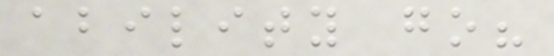ability go?
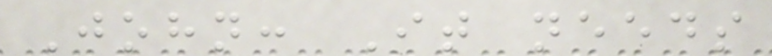John: It needs
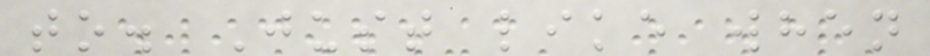to. Just like when
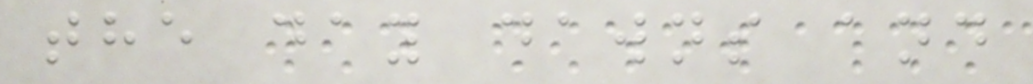the day dawns and
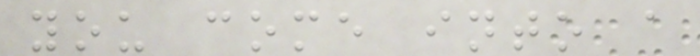you come into a
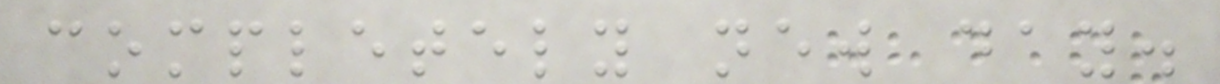completely new day.
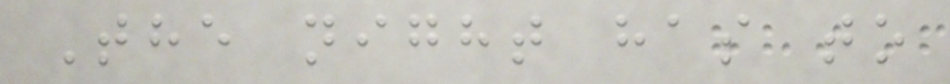The night has to
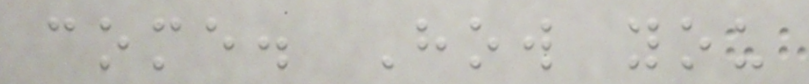come. How you
